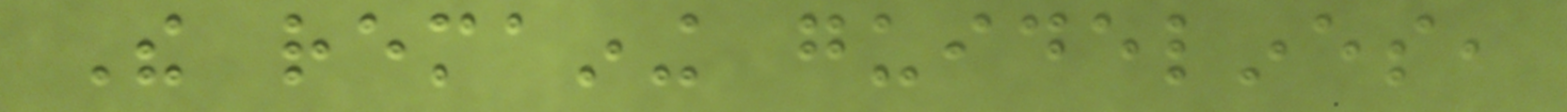The remaining guidelines,
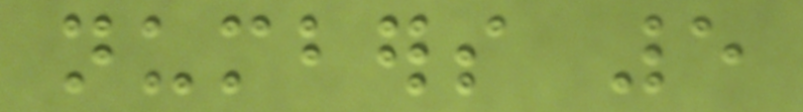numbers 5
